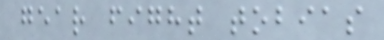gear fight tobias
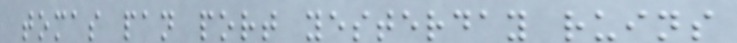tomas pan port yesterday ruins
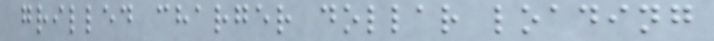grilled charger dollar loading
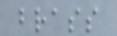brass
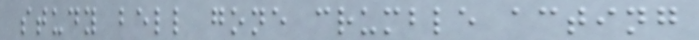study bell gone crumble acting
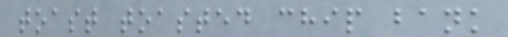toast toasted chip bank
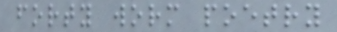forty worm poetry
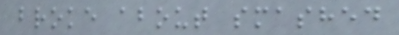broke about smashed
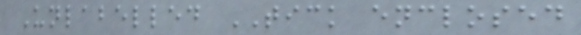Unlabelled TICK enclosed
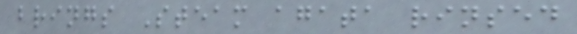brings Steam agata rinsed
